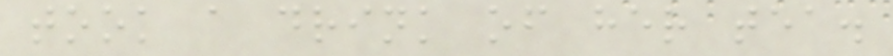took a drink of her tea.
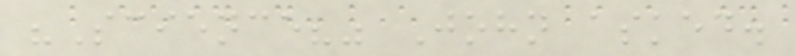"Science?" John asked.
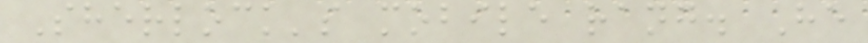Sherlock's mobile rang. He
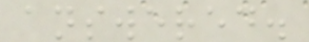answered.
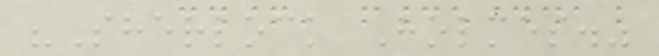"Sherlock Holmes."
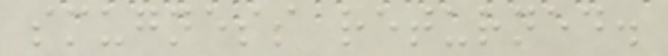smugness returned.
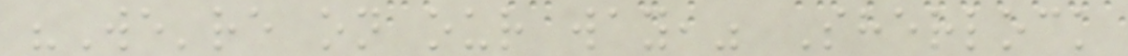"We're on our way," Sherlock
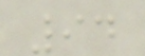94
